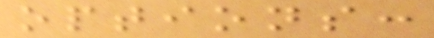options:
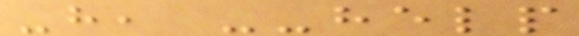-h, --help
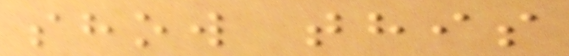show this
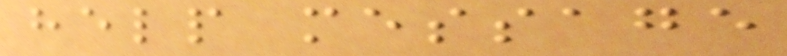help message
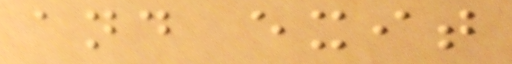and exit
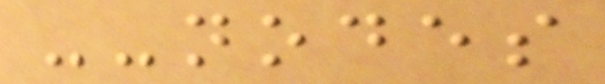--nodes
